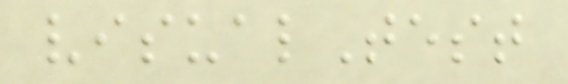visualTest
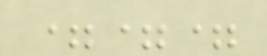===
